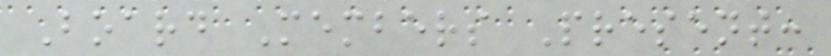Board Members Present:
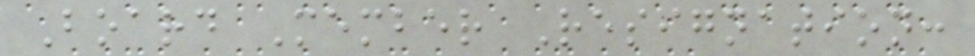Board Member Resignation:
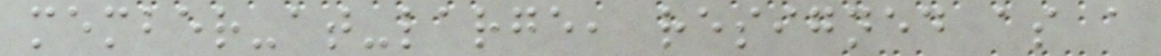member-at-large, resigned as a
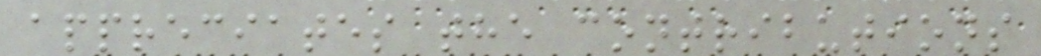appreciates the contributions
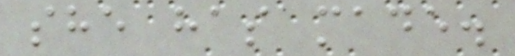she has made.
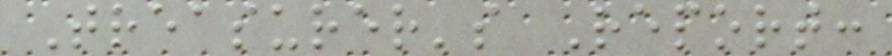Treasurer's Report:
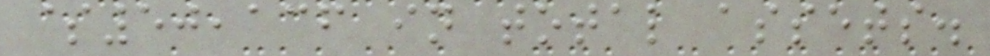$50,136 in total assets.
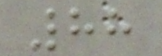88
